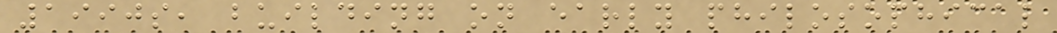1990s, building on early philosophical
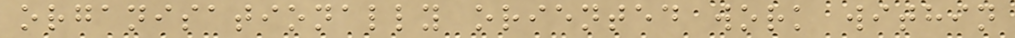organisationally oriented work within
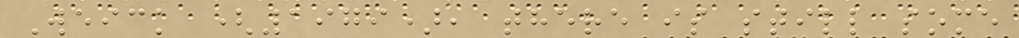Weick (1979), there is still some
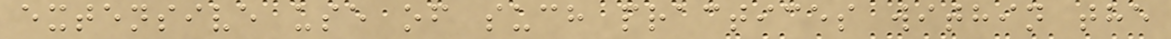extensive use of such practices within the
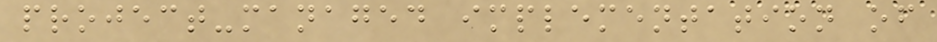project-managed implementation of
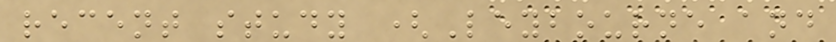recent study (Leybourne and
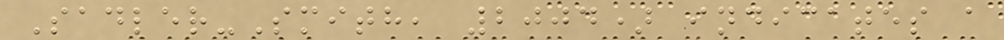Sadler-Smith, 2004) indicates a
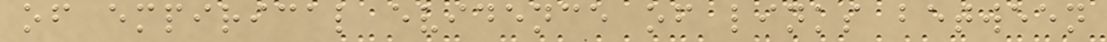of empirical evidence of links between
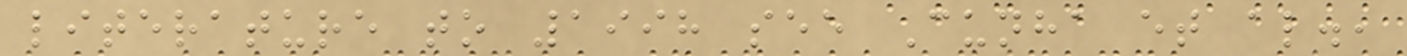literature to 1998 see Cunha et al.,
